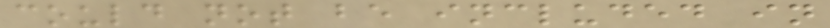could not be included in
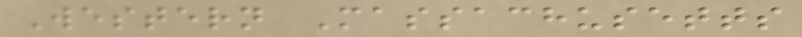Western Massachusetts
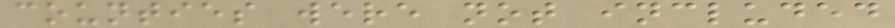counties were not included
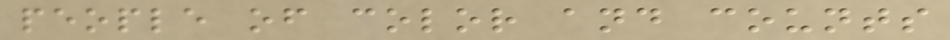people of color and counts
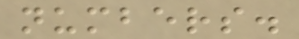numbers.
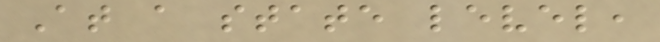At a state level,
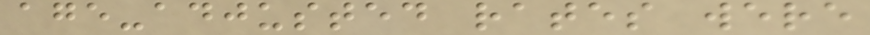age-adjusted rates were
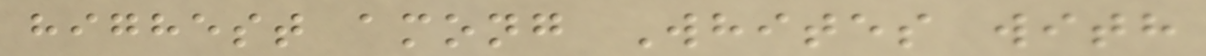highest among Whites with
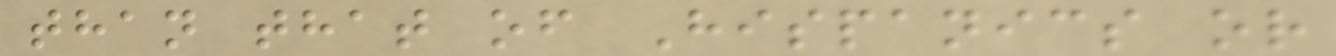than that of Hispanics or
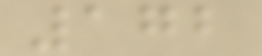172
